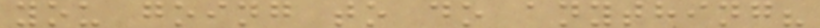you going to do anything?
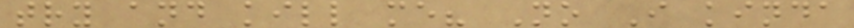try and kill me? No I kinda
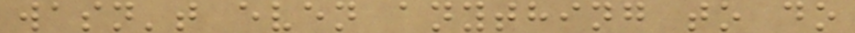wasn't even anything to do
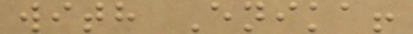with Enika!
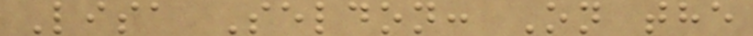Lisa Seldon: On the
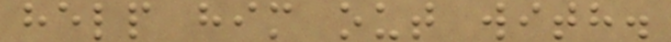help him out with.
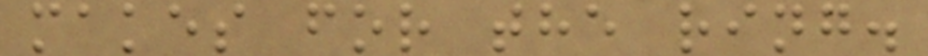makes for the ring.
